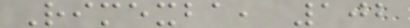Rimexba, 102
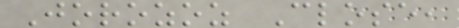Jorozoz Close,
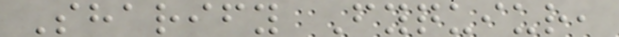Sharify Fyquiur,
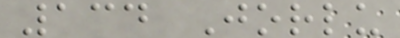134 Jorlu
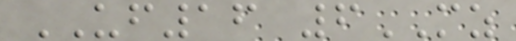UF16 6MZ
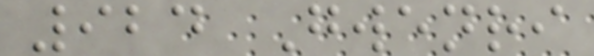924 Gwenri
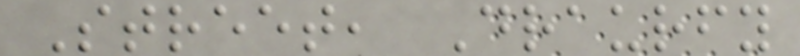Street, Draurfy
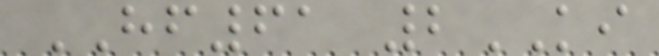HF61 2KI
